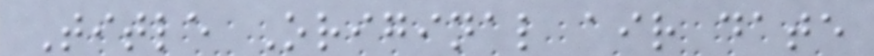Title Original air date
